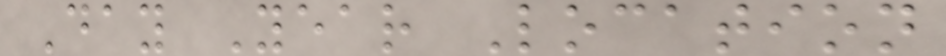Day Year Location
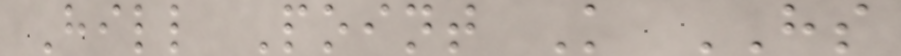Hill Point K HS
